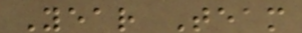Year Team
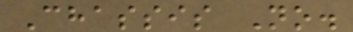Chassis No.
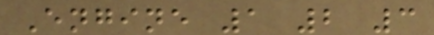Engine 1 2 3
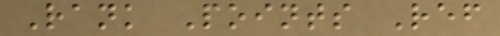Rank Points Ref
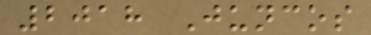2018 Juncos
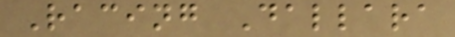Racing Dallara
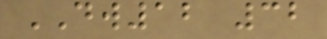DW12 32
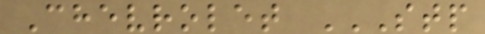Chevrolet STP
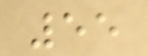55
